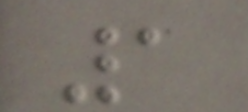1
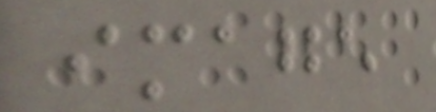image
